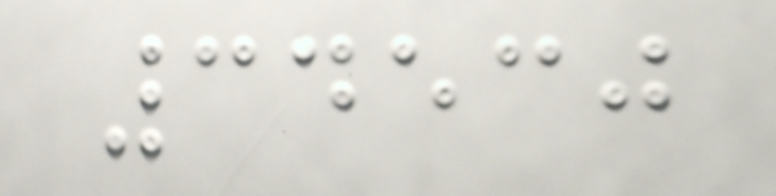34530
